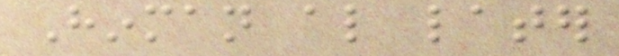Hinman also later
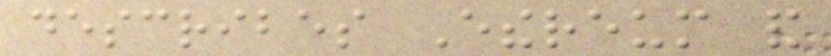describes Ethereum and
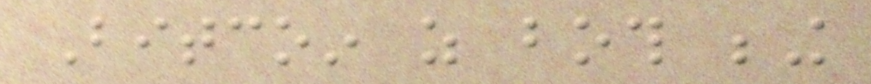Bitcoin as both being
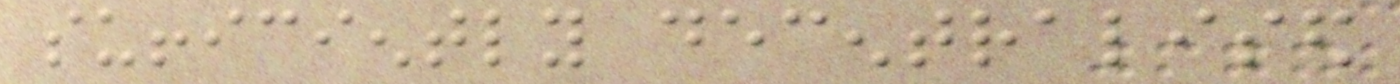sufficiently decentralised
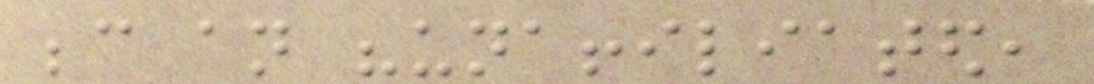because an "unaffiliated,
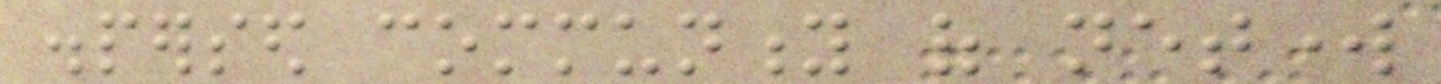dispersed community of network
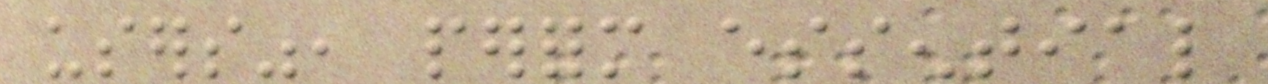users", perform essential
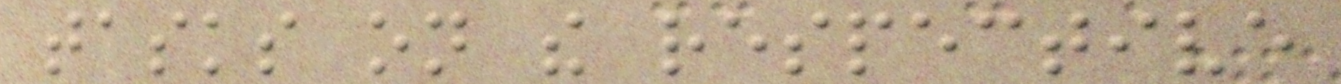tasks on the respective
